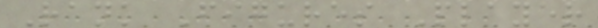Rank Figures Player
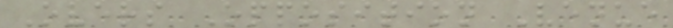Overs Opposition Venue
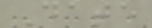Date
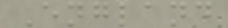England
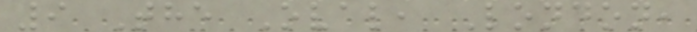9 The Oval, London,
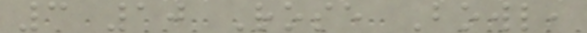3 10 Rose Bowl,
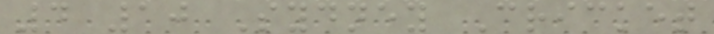4 10 Sydney Cricket
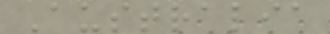Australia
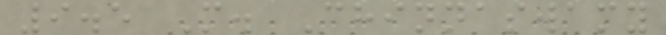9.5 M. Chinnaswamy
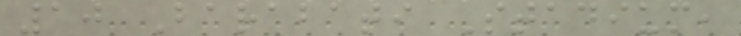10 Barabati Stadium,
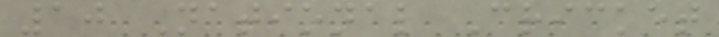10 National Cricket
